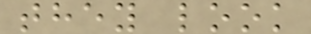they look
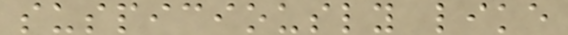suspiciously like
